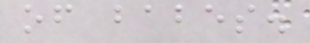of babes.
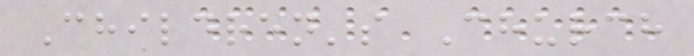Children's Church
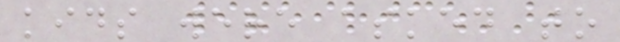kids were asked to
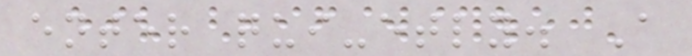enter qui-etly. A
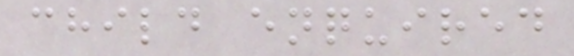child enquired
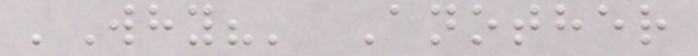'Why?' Another
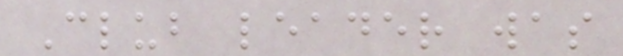Club leader was
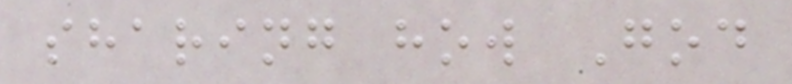sharing how God
